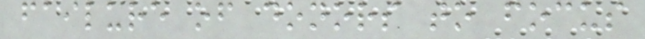failure of donors to focus
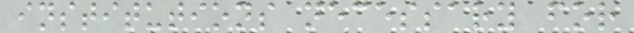institutions necessary for
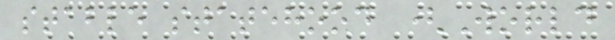stable statehood (World
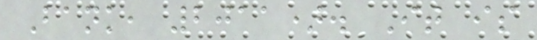Bank, 2011). It is
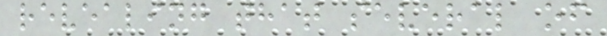revealing that several of
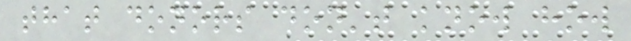that donors don't know how
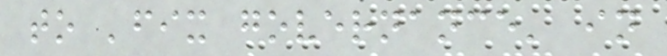to 'fix governance' in
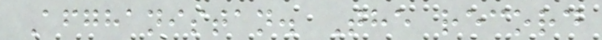Afghanistan. The record
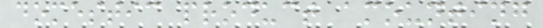domestic product amounting
